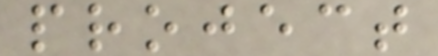project
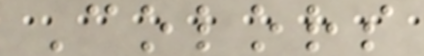Colors
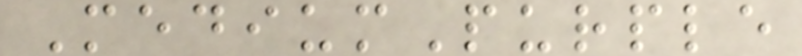MediumPurple
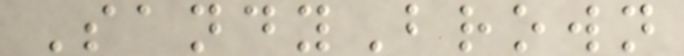SandyBrown
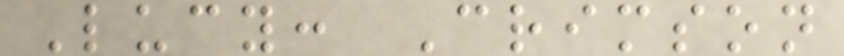Lucy: Crimson
